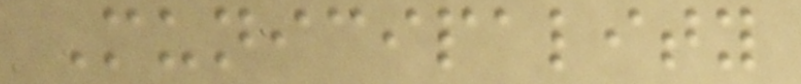Municipality
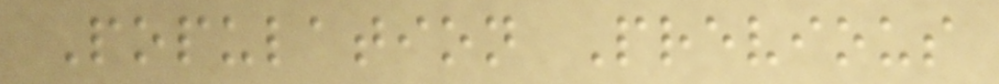Population Previous
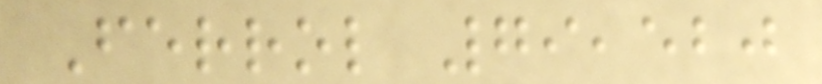Ferrol 79,520
